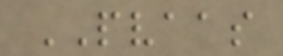PVAAS
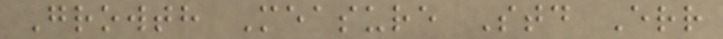Growth Measure Std Err
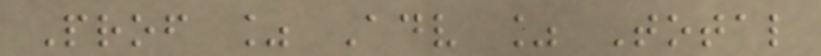Prof % Adv % Total
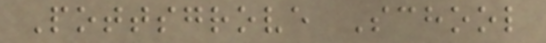Pottsgrove School
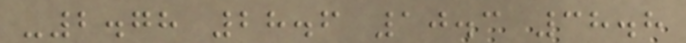-2.78 28.6 10.3 38.8
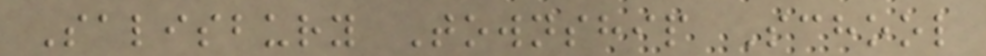Salisbury Township School
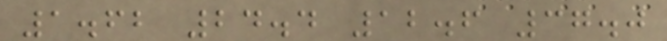1.62 24.4 12.6 37.0
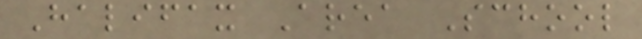Halifax Area School
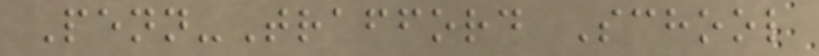Penn-Trafford School
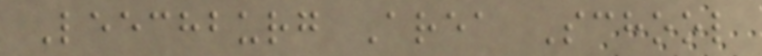Leechburg Area School
